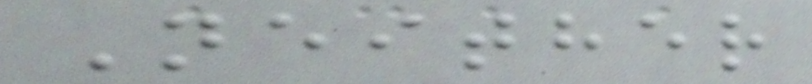Neither
